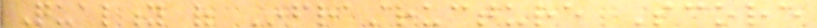Quality of Infrastructure Score
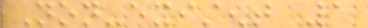Non-existent 1
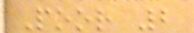Poor 2
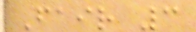Fair 3
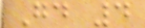Good 4
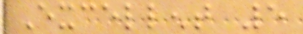Excellent 5
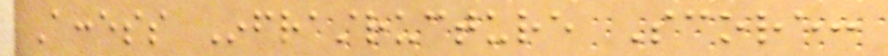Access Infrastructure Score:
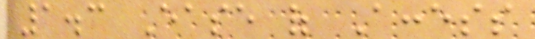1.3 Ease of Access
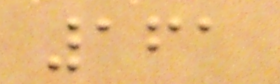161
